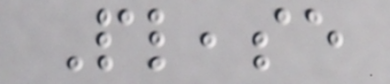Please
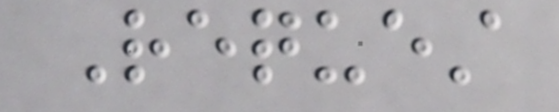Request
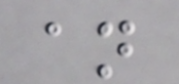an
